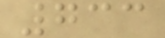733
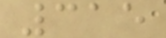315
